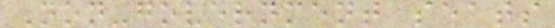Non-government seats
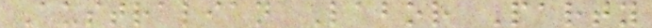Australian Labor Party
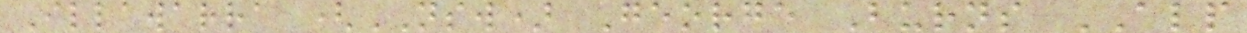Illawarra (NSW) George Burns ALP
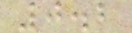0.2
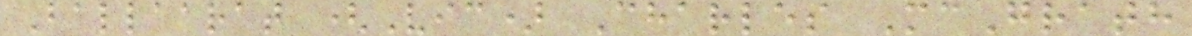Ballaarat (Vic) Charles McGrath
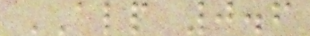ALP 0.6
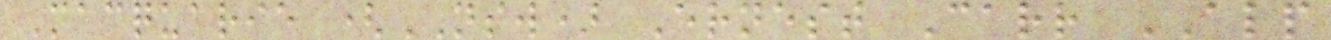Macquarie (NSW) Ernest Carr ALP
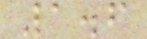1.6
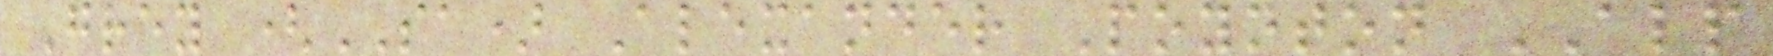Grey (SA) Alexander Poynton ALP
